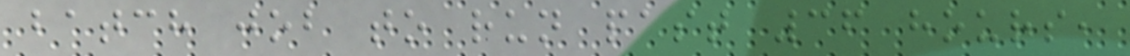batch job to run past 36 hours,
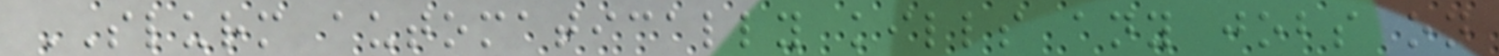SLURM automatically kills any jobs on
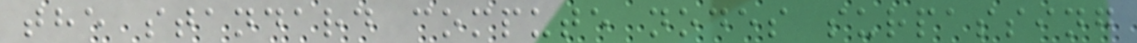the standard compute nodes surpassing
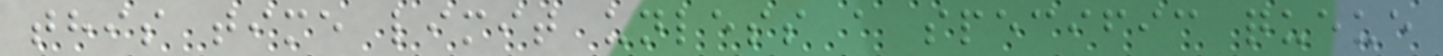this time limit unless a specific queue
